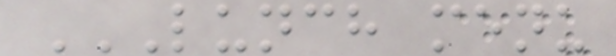LUNCH MENU
